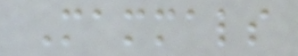Mammals
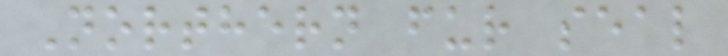Northern fur seal
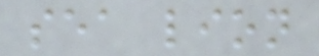sea lion
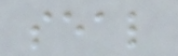seal
